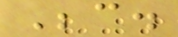Because.
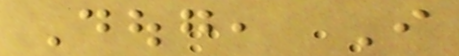Doug, I
